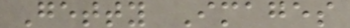Getty Images
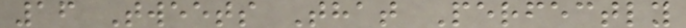16 Tweets That Perfectly
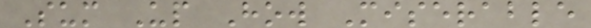Sum Up How Miserable
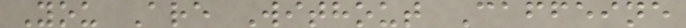You Are Without Caffeine
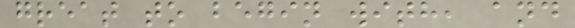great to begin with, and
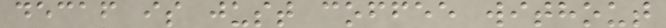decaf is just coffee without
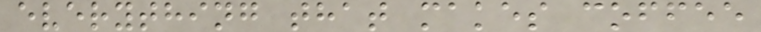everything that makes coffee
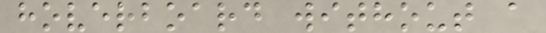hoverboard without a
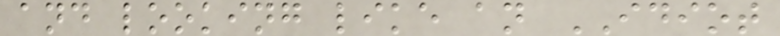and looking like an IDIOT
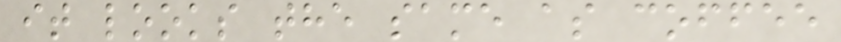it looks the same as coffee
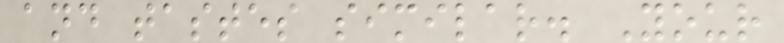and tastes similar. Your
